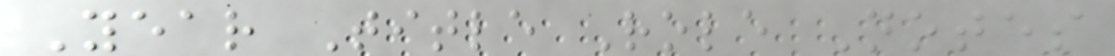Year Title Role Notes
